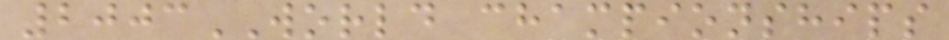2003WORLD championships
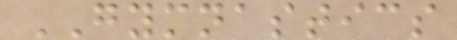GYMNASTICS
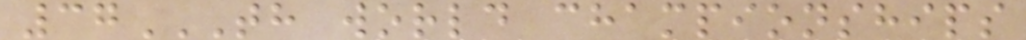37TH WORLD CHAMPIONSHIPS
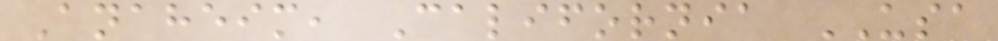Anaheim, California USA
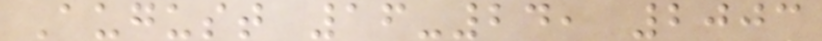August 16-24, 2003
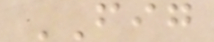FIG
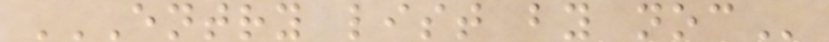ENTRY LIST BY NOC
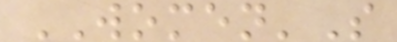WOMEN'S
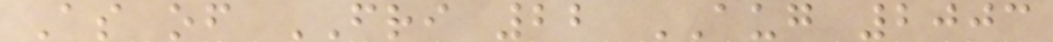As of FRI 22 AUG 2003
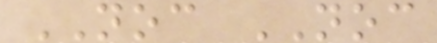NOC NOC
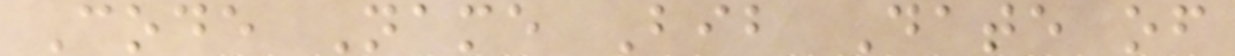Code Name Bib Date of
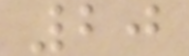20
